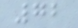72
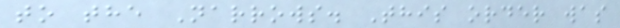to the Narrows. This order was
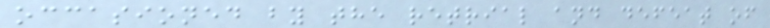occasioned by the retrial and defeat of
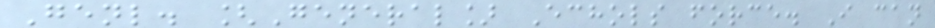Genl. [General] Echols force. I can
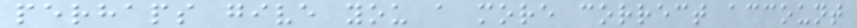perhaps give you a more correct account
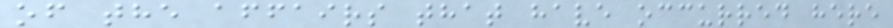of the affairs that have occurred here
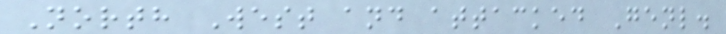North West and attacked Genl.
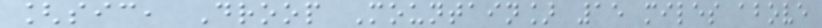[sic, Droop Mountain] 15 miles above
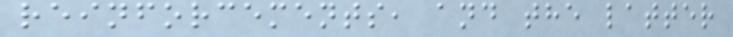reinforcements, and the latter
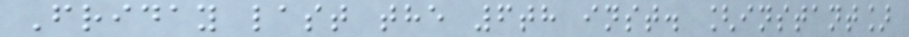Friday last the 6th inst. [instant]
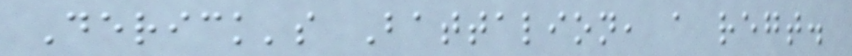Derick's Battalion, a regt.
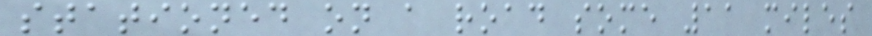stationed on a road some 11 miles
